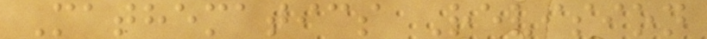Mathematics Revision
